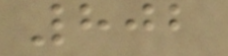802
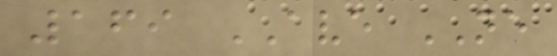169 AVE NE
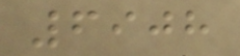6908
